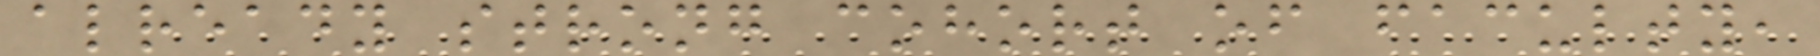already strong cohort of faculty,
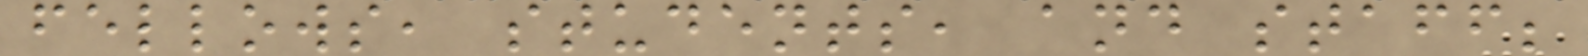fellows, students, and staff;
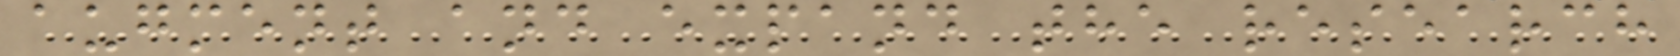augment and expand the research
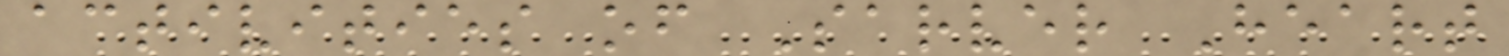activities of Sarver Heart
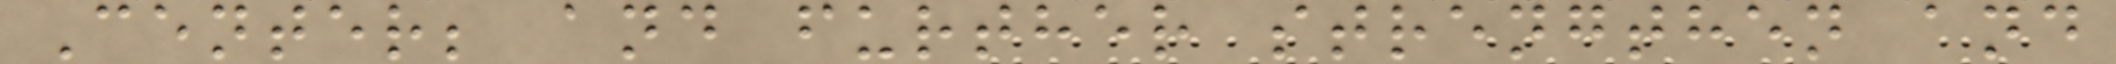Center; and further strengthen and
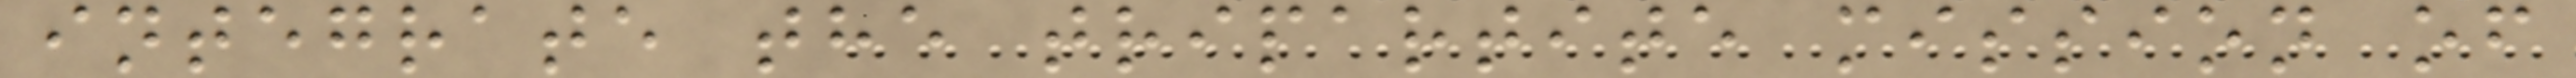integrate the tripartite mission of
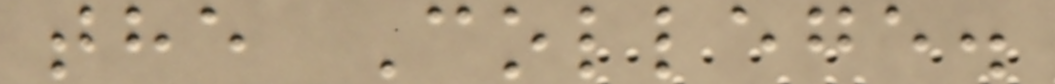the College.
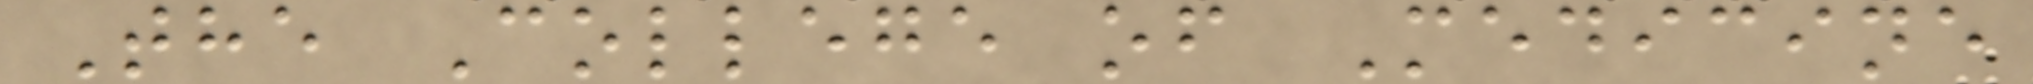The College of Medicine
